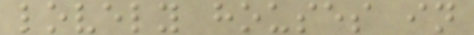lovely houses in
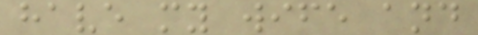have my wife and
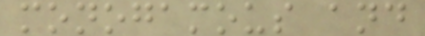monogamous and
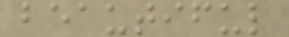beautiful
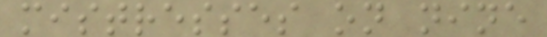mistresses on nine
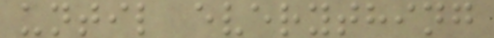until everything
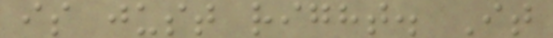is just right. It
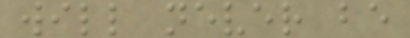will never be
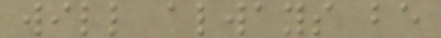will always be
